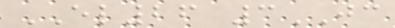EL26 3JC
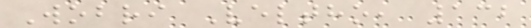Wobri Veltho, 132
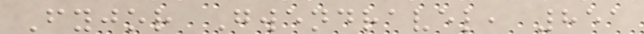Fyjor Gwendravel, 851
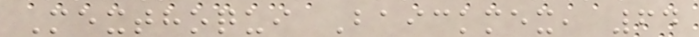Mexthoqui Baickmex, 64
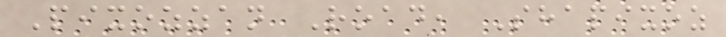Pixozzan Road, Shapixoz
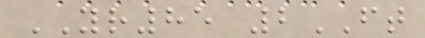YR85 2FT
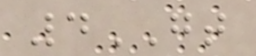4GT
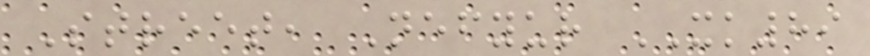Street, Nefyur XK89
